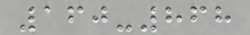160-868
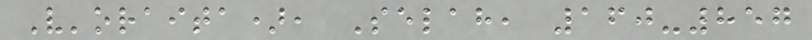V'oraita), Selah, 160-857
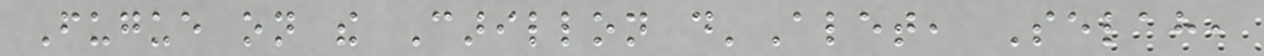Fugue on the Carillon d'Alet, Selah,
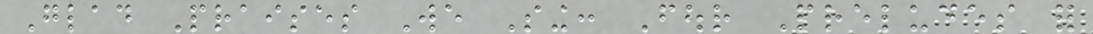Glad Praises We Sing: Four Preludes for
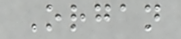Organ
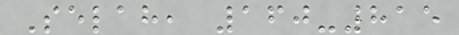Selah, 160-815
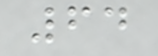64
